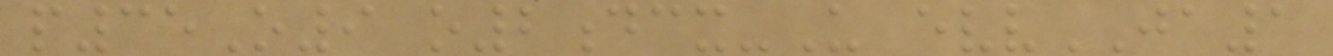p35O9 o2dcx-U evvJA1
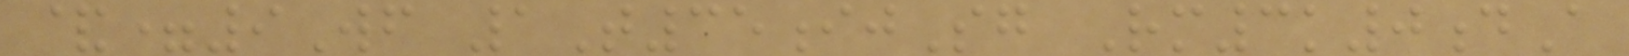&=9Wf 1T35ijSg Rm3k0dA
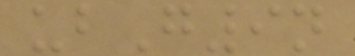ubG9n
